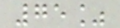75%
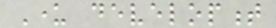Under development
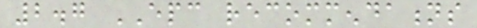2.7 EPC recommendations
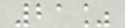21%
